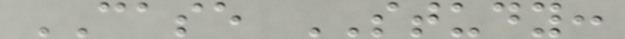CASE STUDY:
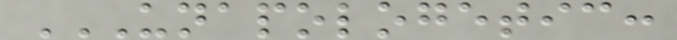UNAPOLOGETIC:
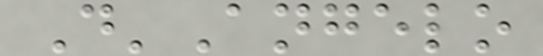D'Angelo
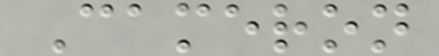Cameron
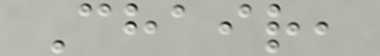Chair,
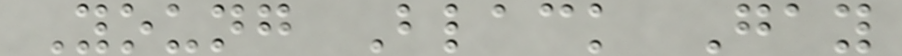Young Black Gay
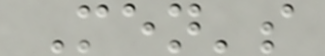Men's
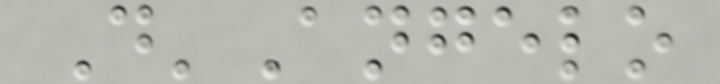D'Angelo
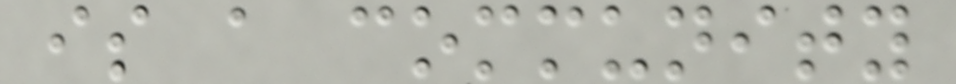is a community
